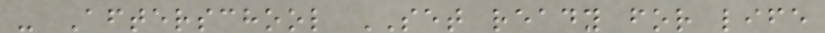- Afterschool SET ready for life
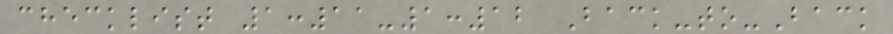checklist 1:11-1:12 Back-to-Back
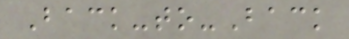Back-to-Back
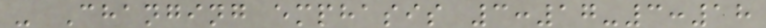- Changing emphasis 3:17-3:18
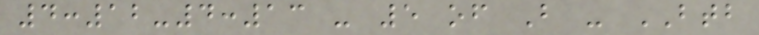4:12-4:13 - 5 of B - BTB
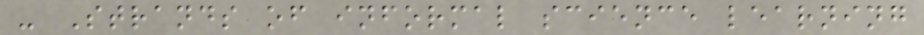- Strands of informal science learning
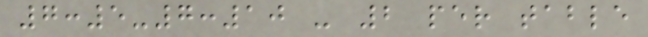7:5-7:10 - 2 per table
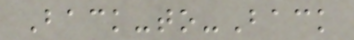Back-to-Back
